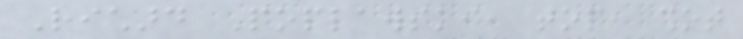Richard Poplawski, top, shot
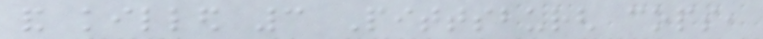and killed 3 Pittsburgh cops,
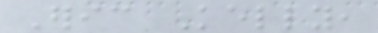Eric Kelly,
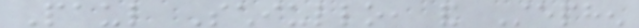Paul Schiullo, and Stephen
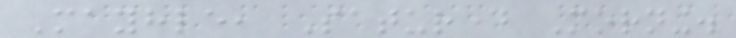Mayhle, Saturday Morning.
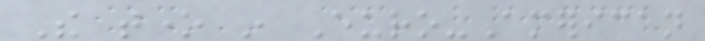The tone in Euro-American
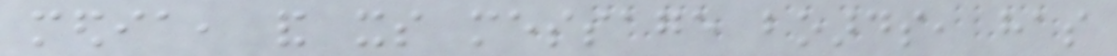media, and its message boards, has
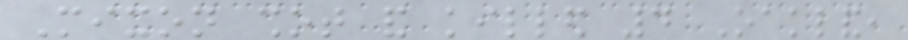Mixon shot and killed 4 Oakland,
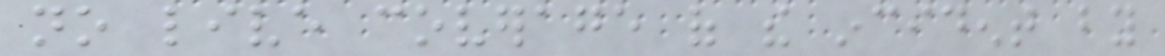no live coverage of the incident by
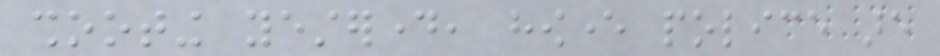shooting yesterday, however police are
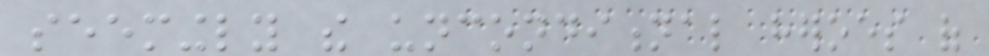seemingly the unconditional heroes of
